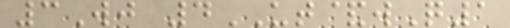3Wj 4UT&wQ1
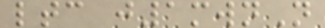ltc j1mwnN
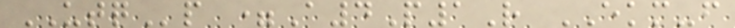UTQp =A4P1R EKM-f
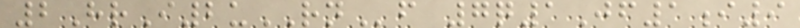2HrI2uRNf 7q1Jf1i9
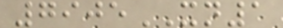7905XN1
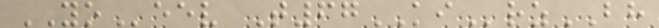YOeev T67KIrzBH
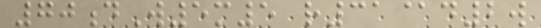70dW5m5 r31@d2w
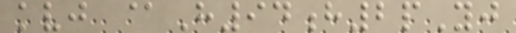kvj @H94h2pYj
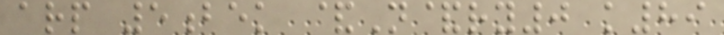arp 5bek &N&ry0 k89
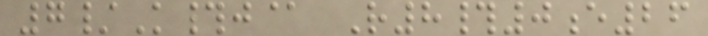7/K#j@ R8#0e26
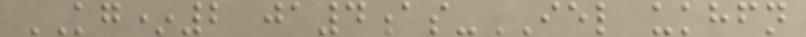KG*2 ja4as-IEL ukhfn
